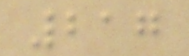217
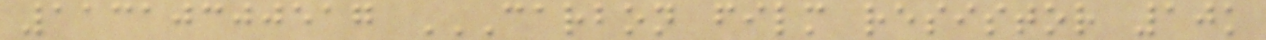11310300517 CARBON FILM RESISTOR 10K
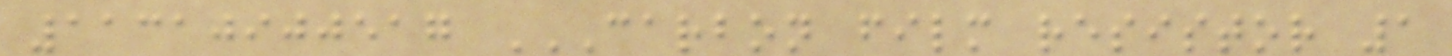11310900517 CARBON FILM RESISTOR 1
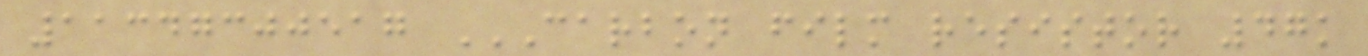11347300517 CARBON FILM RESISTOR 47K
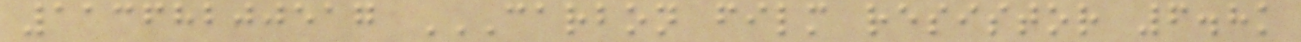11368200517 CARBON FILM RESISTOR 6.8K
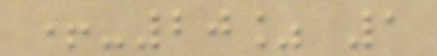+-20% 1
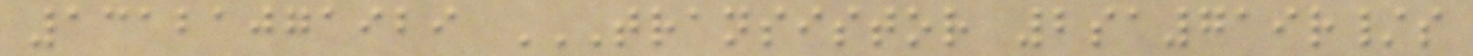13121071929 TRANSISTOR 2SA719R/S
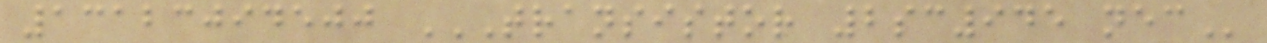13123094500 TRANSISTOR 2SC945 NEC
